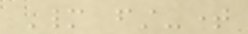Many first-time
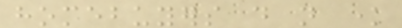homebuyers do not know
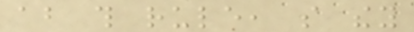about this rule, so they
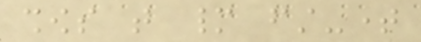shows that many first-time
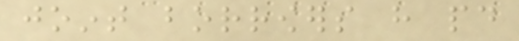joint borrowers have paid
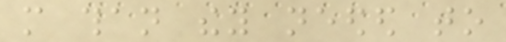more than they needed to
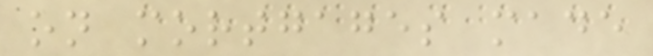on mortgages made
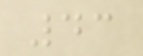43
